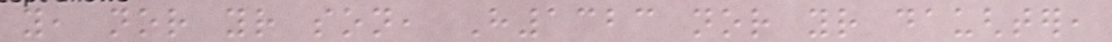you, nor your son, H1323 nor your daughter,
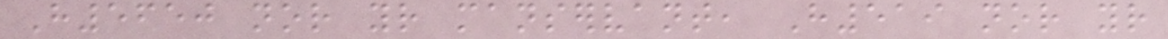H5650 nor your manservant, H519 nor your
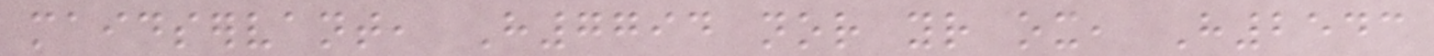maidservant, H7794 nor your ox, H2543
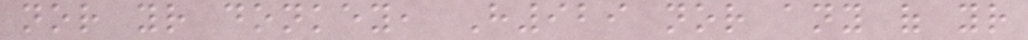nor your donkey, H929 nor any of your
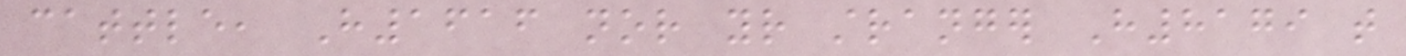cattle, H1616 nor your stranger H8179 that
